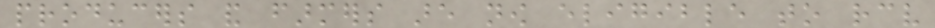producers and farmers are now eligible to receive
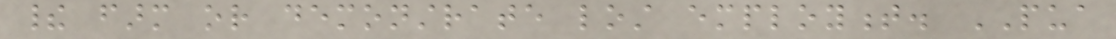their farm or demonstrate lost employment. PUA
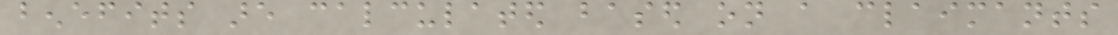benefits are calculated based on a claimants
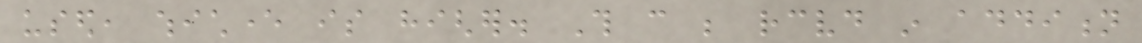used, whichever is higher. This can be received in addition
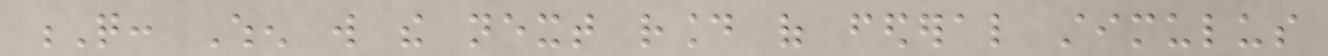Q: When will the next round of federal stimulus
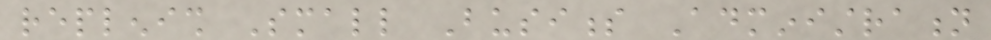replenish Small Business Administration
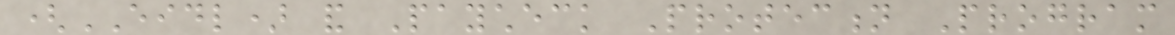(EIDL) and Paycheck Protection Program
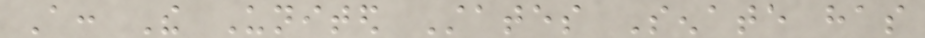A: The United States Senate has
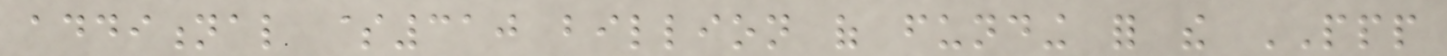additional $310 billion of funding for the PPP
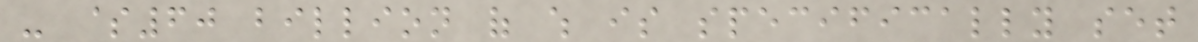- $60 billion of which is specifically set
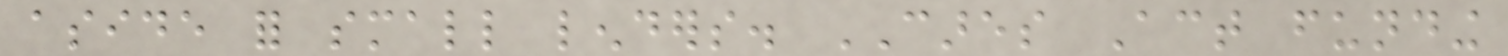aside for small lenders. CARES Act funding
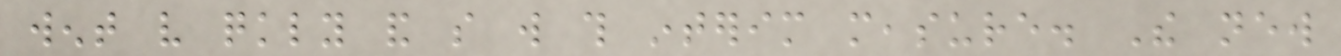went very quickly and so will this interim measure. The new
